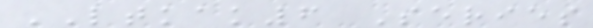LTKAK6 Series
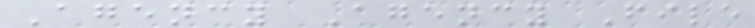Agency Agency File
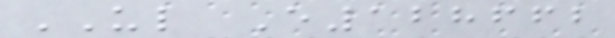UL E128662
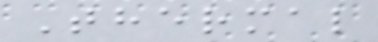Thermal
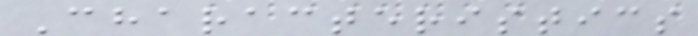Characteristics
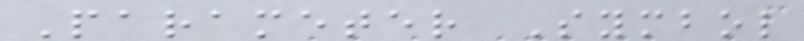Parameter Symbol
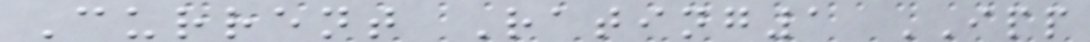Current Rating1 IPP
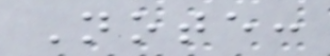Note:
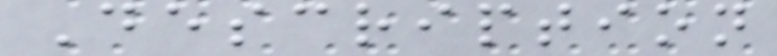Description
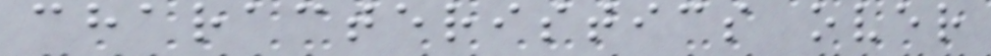characteristics over
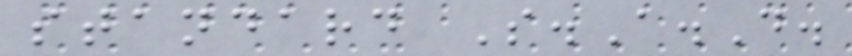standard S.A.D.
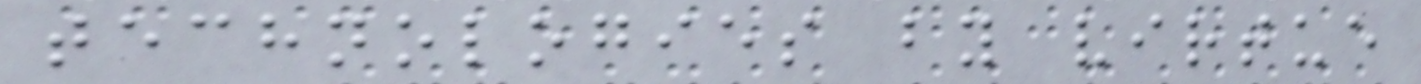technologies by virtue
